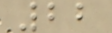22
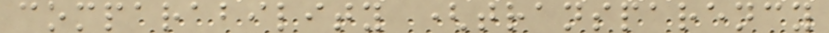comparability (transparency
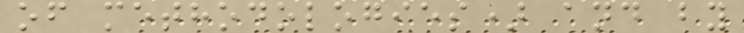of methodologies) and by
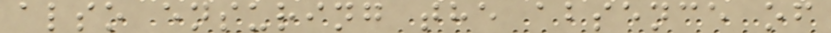also ensuring the absence of
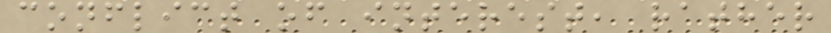conflict of interest, rather
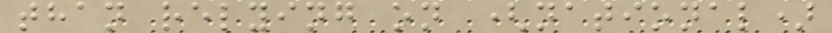than relying on (national)
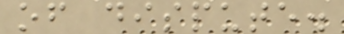of dispute.
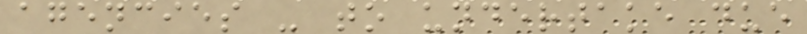agencies - to undertake due
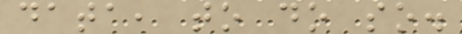data, to do so.
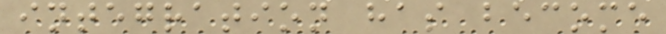integration has become
